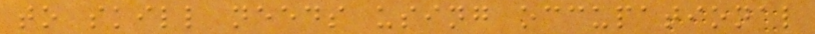to skill needs using occupational
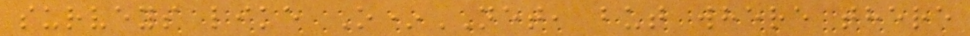surveys like O*NET, but where there
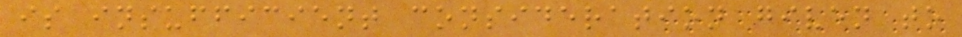is insufficient consideration given to
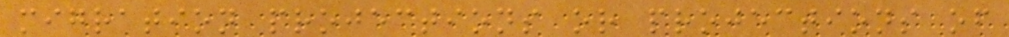migration projections or projections of
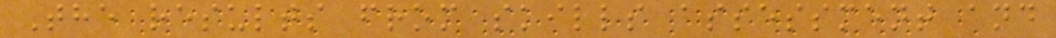The results from skills assessment and
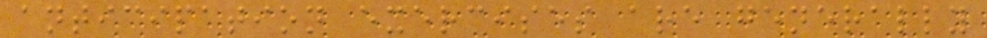anticipation exercises are generally
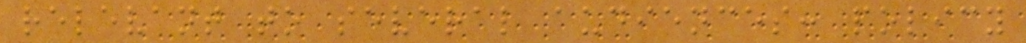relevant to several audiences: policy
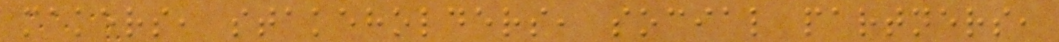makers, stakeholders, social partners,
